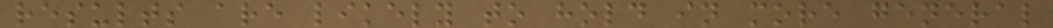results are likely to hold in more general
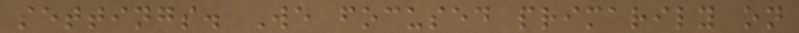settings. We focused primarily on
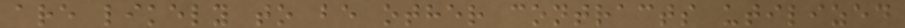are likely to be other contracts utilized
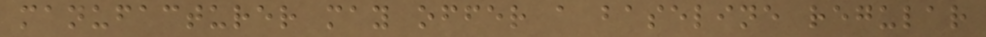manufacturer may offer a baseline regular
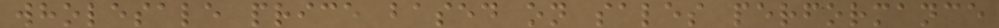wholesale price based on sales performance
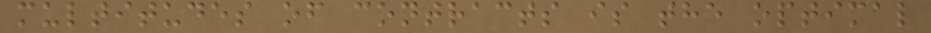multitudes of contracts is the optimal
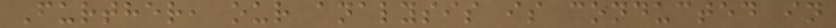Further, our analysis is conducted in
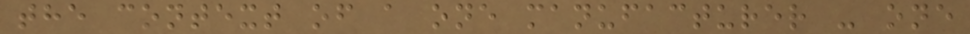the context of a one manufacturer - one
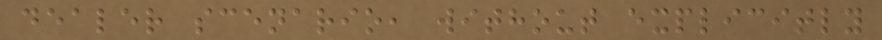dealer scenario, without explicitly
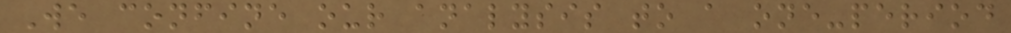We confine our analysis to a one-period
